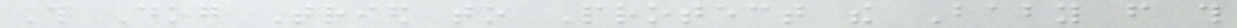This Dog Tried to Protect the Baby from this
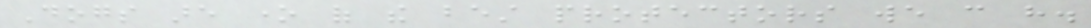Dogs are one of the best protectors we can have.
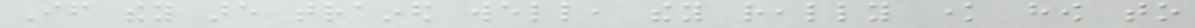If they are trained well, they really know how to
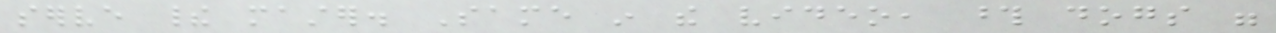serve their master. Same in the video, those dogs were
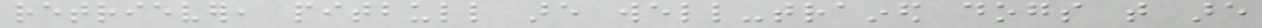retriever, pitbull are well-trained dogs that are
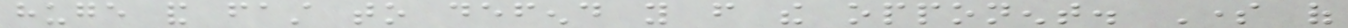huge and fast to defend you from the opponent. Some of
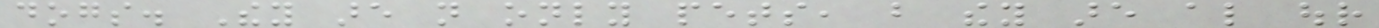dogs. They are not only pets, but they are also our
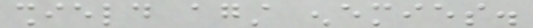shield against enemies.
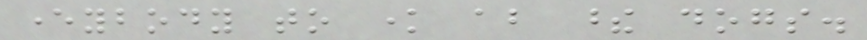everybody to know about these dogs.
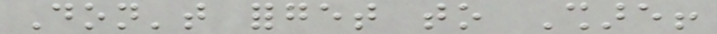Don't forget to Share!
